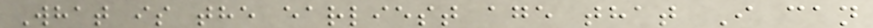What is the earliest age that I can
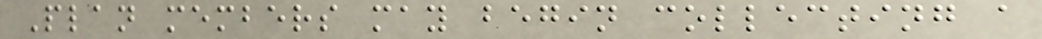Plan members may begin collecting a
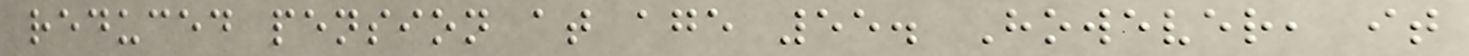reduced pension at age 55. However, it
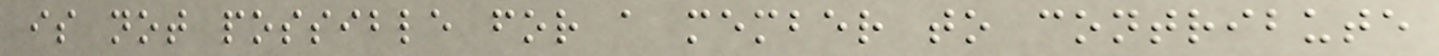is not possible for a member to contribute
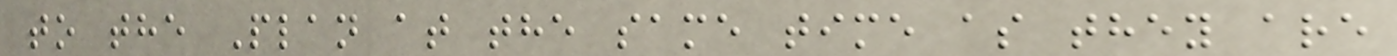to the Plan at the same time as they are
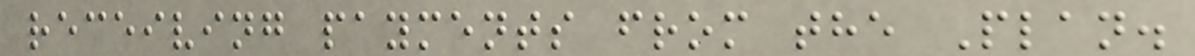receiving payments from the Plan.
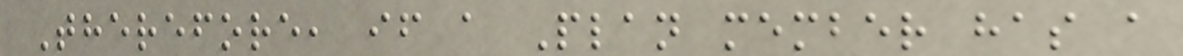Therefore, if a Plan member has a
